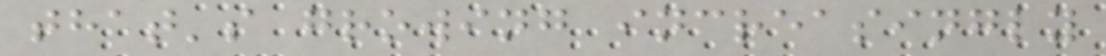that's growing increasingly
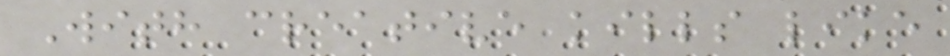With creative kills like
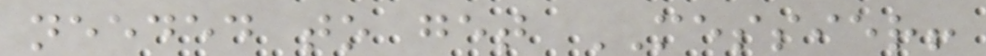needed to get MESSIER!
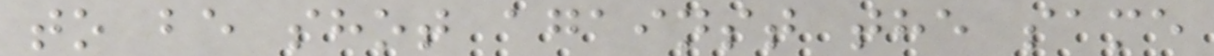to be shot against the same
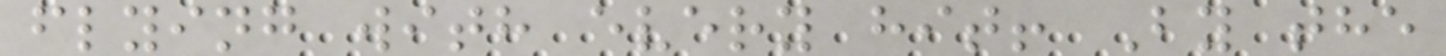flying with every hit! By the
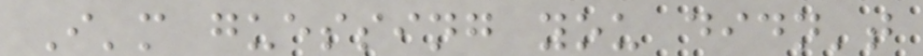I'm guessing you didn't
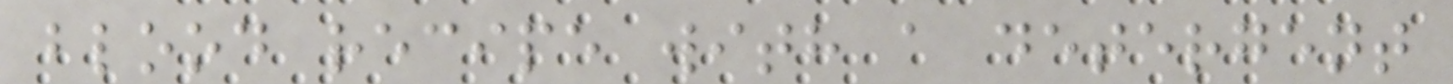blood recipe with a detergent
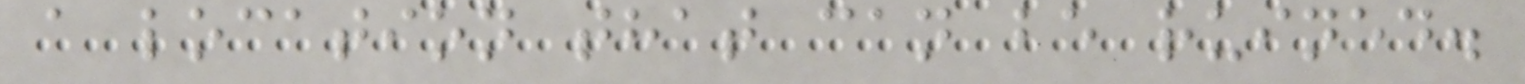a location that can be ruined.
